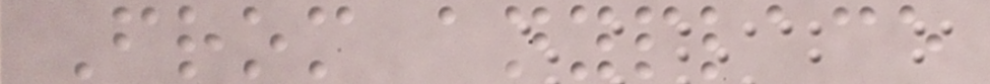From anyplace
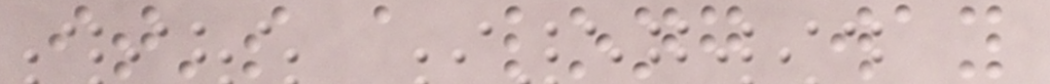it's a long way
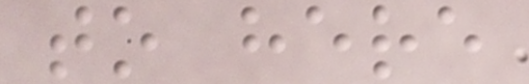to here
